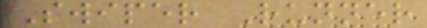Swiper Runner
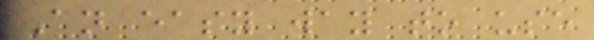An easy way to use
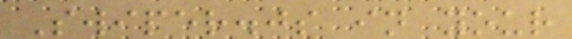Swiper.js in your
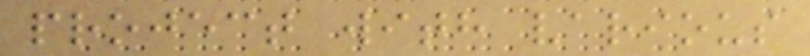project with various
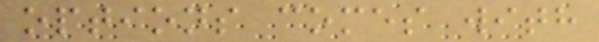options comes with
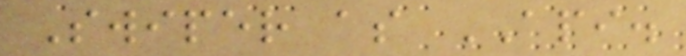Swiper as API.
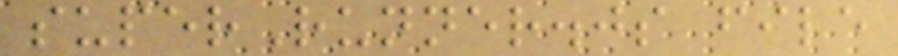superRunner.js file
